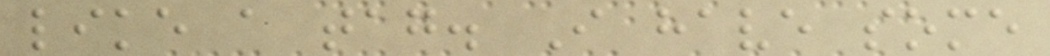like a tag. I have some
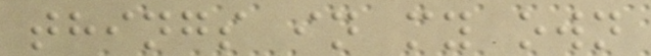things in my own
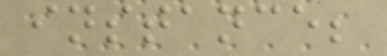instance;
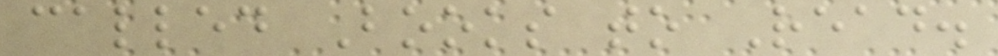called Books to Read.
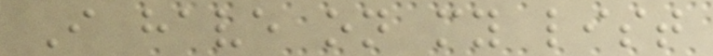I have on my list
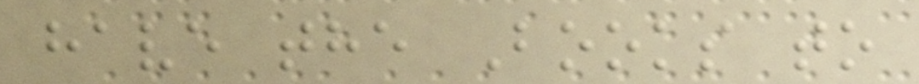have the Books to
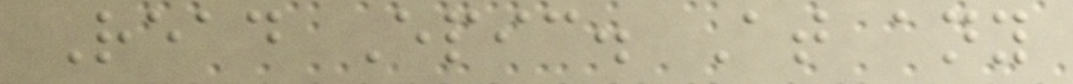Read Epic. At any
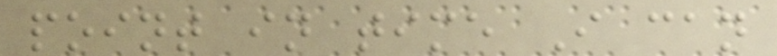point in time I can
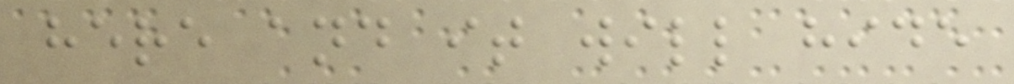here and it will hide
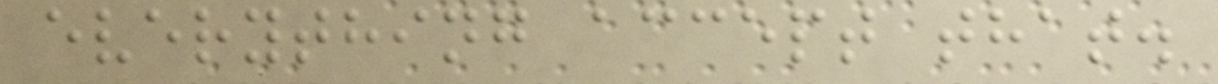everything accept that.
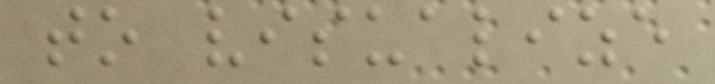to visualize
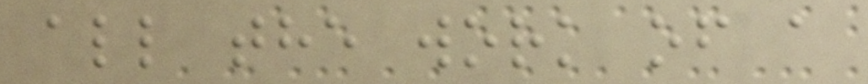all the work of a
